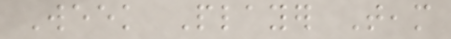Week Player Team
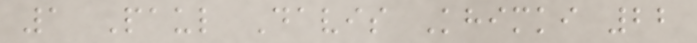1 Paul Davis Khimki 22
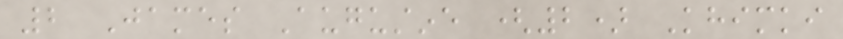2 James Augustine (2) Khimki
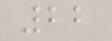22
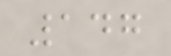147
